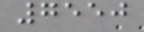7550
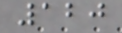120
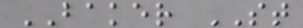BAKER ST
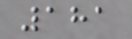181
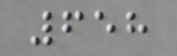658
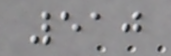510
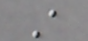A
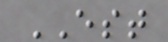EST
